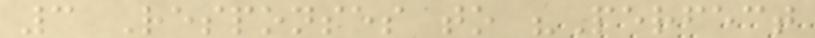3 Responses to "Perfect
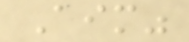Aim"
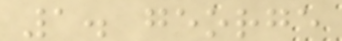1. george
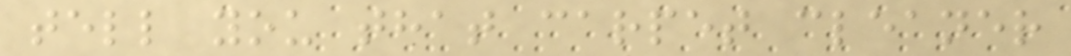tell you that carpet cleaner
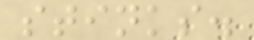stinks.
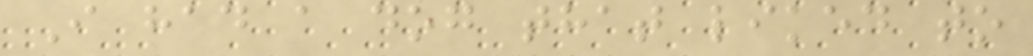I had a dog that liked to
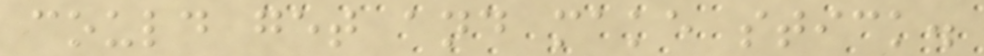could get and make stick.
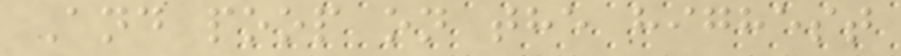And poop on the highest
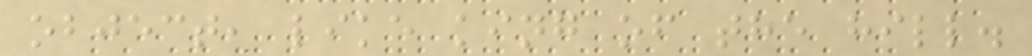object, like king of the hill.
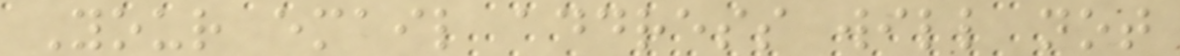Your email address will not
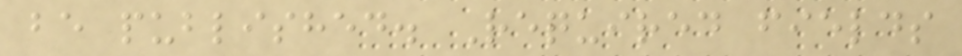be published. Required fields
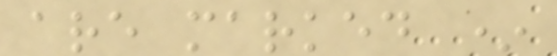are marked *
